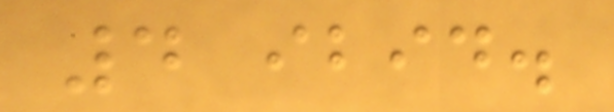4 ibid.
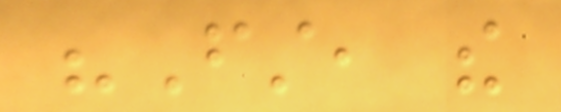"First, the
